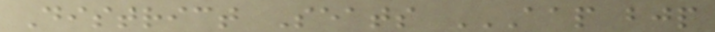District Seats AAP BJP
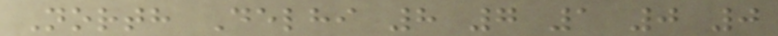North Delhi 8 7 1 0 0
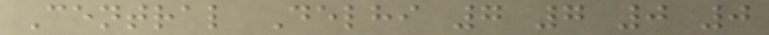Central Delhi 7 7 0 0
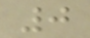0
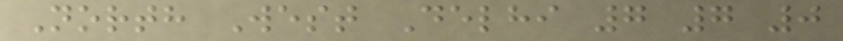North West Delhi 7 7 0
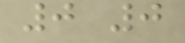0 0
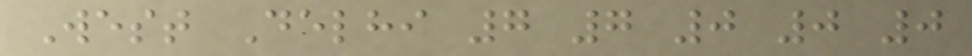West Delhi 7 7 0 0 0
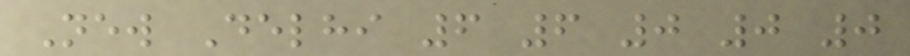New Delhi 6 6 0 0 0
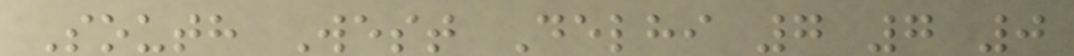South West Delhi 7 7 0
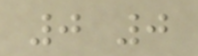0 0
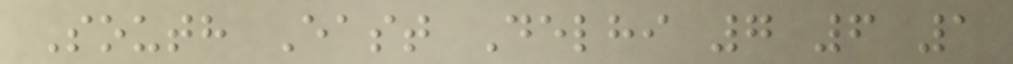South East Delhi 7 6 1
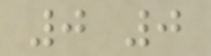0 0
